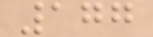177
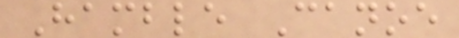Hamble Canoe
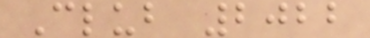Club 2022
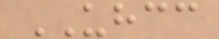UHCC
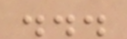...
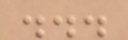...
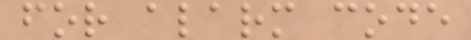for alarm code
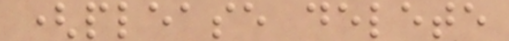(please delete
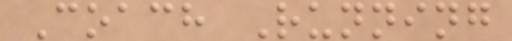Coach Running
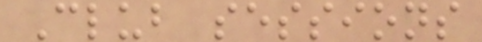Club sessions
